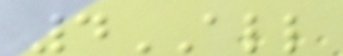4ALL
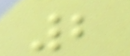2
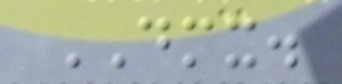DMX.
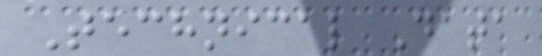Technical Data
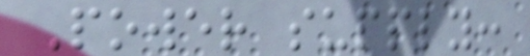Power supply:
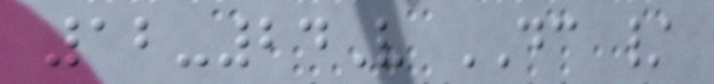12-24V DC /
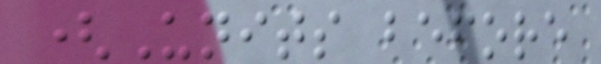(Units before
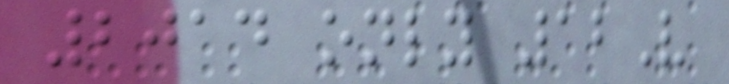2014 only 12V
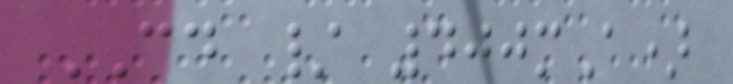CD / 400mA)
